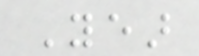Year
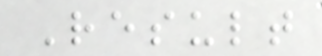Result
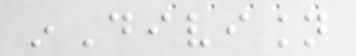inDivision
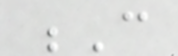C
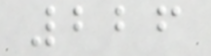226
